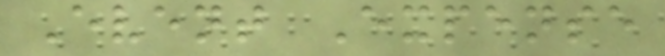Event Expense
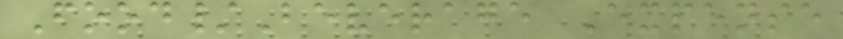Food/Beverage Expense
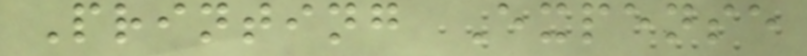Printing Expense
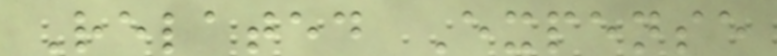Related Expense
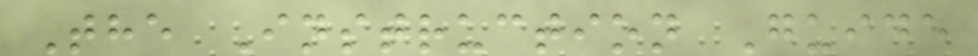The Instruction Guide
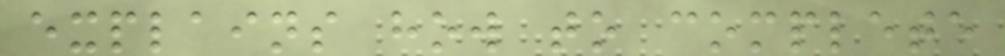explains how to complete
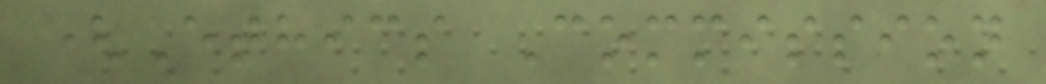(Ethics Commission
